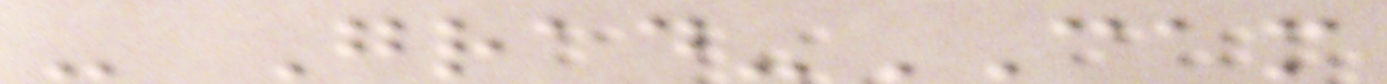- Grad-CAM
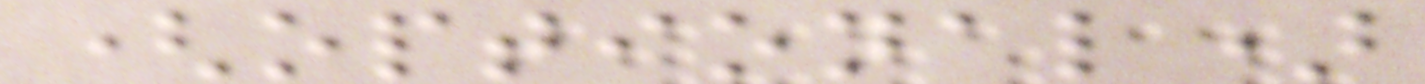(optional)
